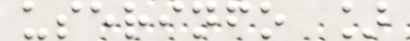userinfo ]
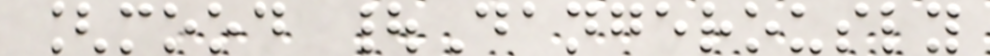[mood |Dangerously
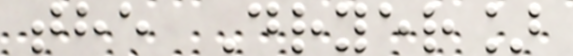the Dryer]
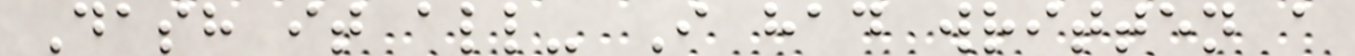Dash it all- I had written a
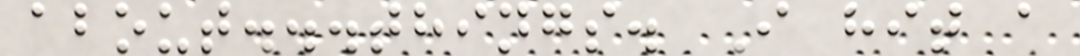about...things. I hit a
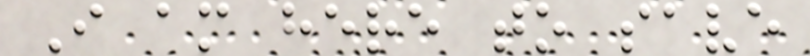I am here to save
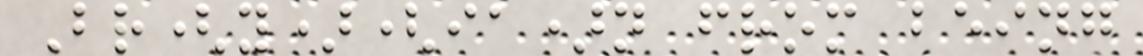Br(y)(ia)n from being
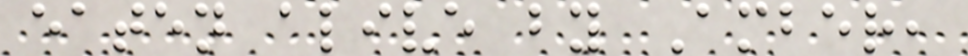eaten alive by Amber,
